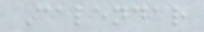Calendar
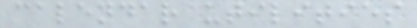calendar utilities
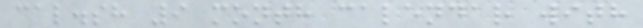cal.sh 9 month calendar with
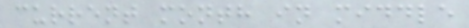current month in middle
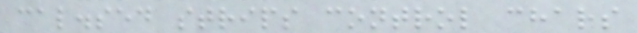cal.sed strips control chars
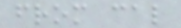from cal
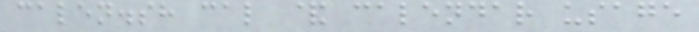calen.sh cal & calendar usage
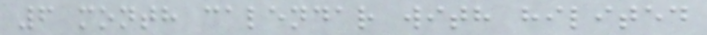6 month calendar with hilited
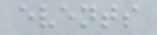events
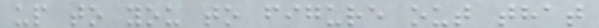up to you to figure out that
